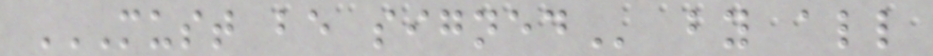MUST BE SIGNED by all
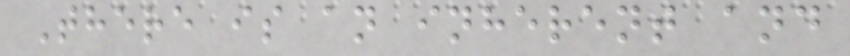There is an inherent and
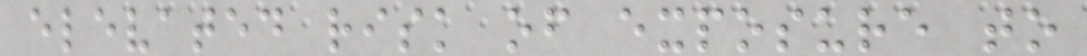elevated risk of exposure to
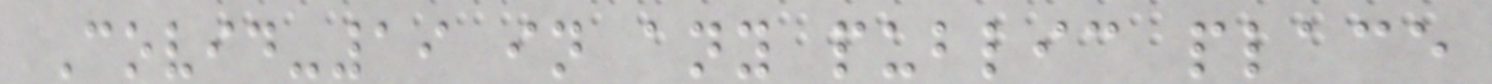Covid-19 in any public place
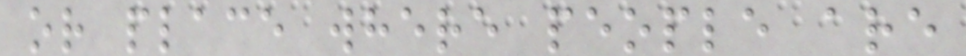or place where people are
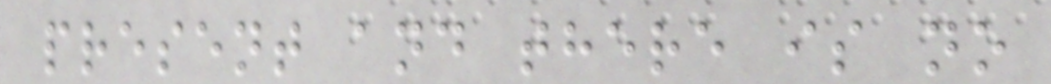present and there is no
